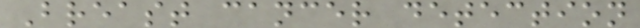Breast cancer detection
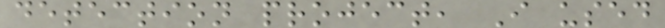detection project, I used
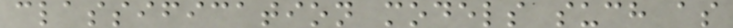classification models such as
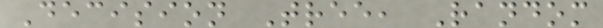Decision Tree, Random
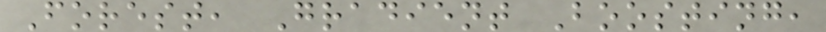Forest, Gradient Boosting,
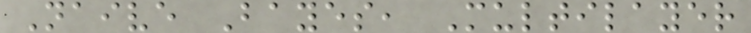Naive Bayes, Multilayer
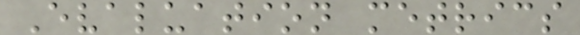Evaluation metrics
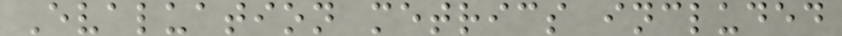Evaluation metrics included
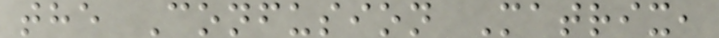the Confusion Matrix,
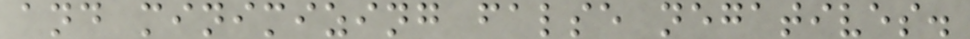and minimizing false negatives.
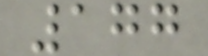177
